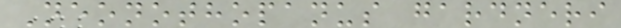Neonothopanus gardneri
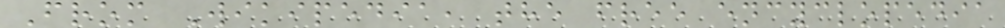From Wikipedia, the free encyclopedia
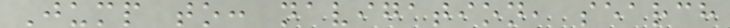Jump to: navigation, search
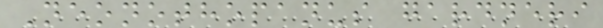Neonothopanus gardneri
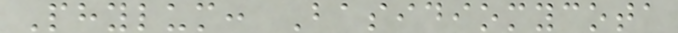Phylum: Basidiomycota
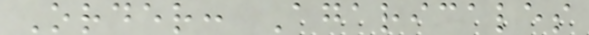Order: Agaricales
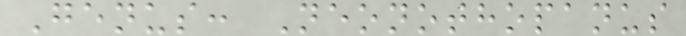Genus: Neonothopanus
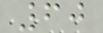60
